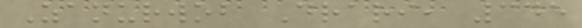Zanurwob Drari, 345
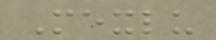Mexlu
